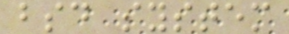bsd system
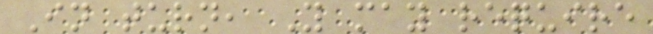In turn, Y may require
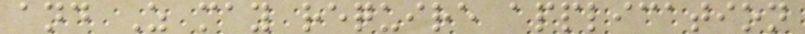and Z may require application
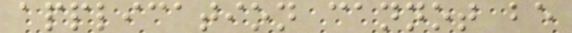application cannot be
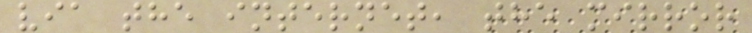via the internet, the mirror
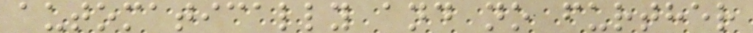automatically and no further
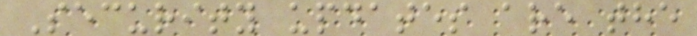Security updates are the
